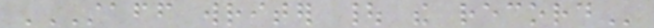STAFF WRITER | THE RECORD
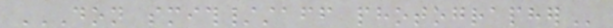DON SMITH/STAFF PHOTOGRAPHER
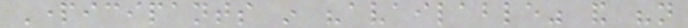Participants in "available" and "not
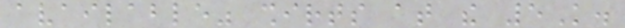available" shirts at the 5K.
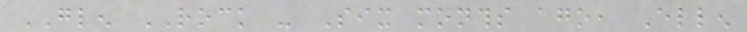GLEN ROCK - Six months ago, Ellen
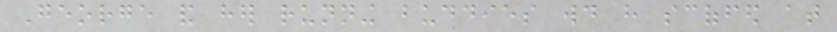George and her running buddies would have scoffed at
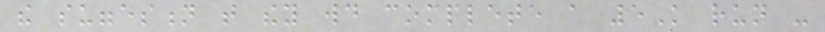the suggestion that they would complete a 5K run -
